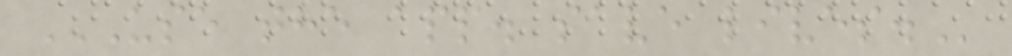USE THE APP. SAVE LIVES.
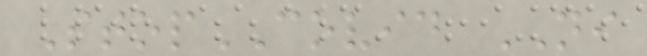StopCOVID NI
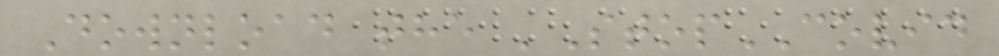Download the 'StopCOVID
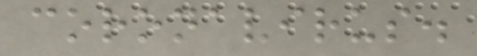coronavirus.
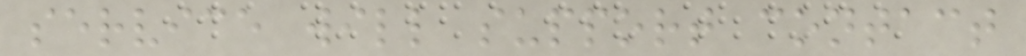service will support contact
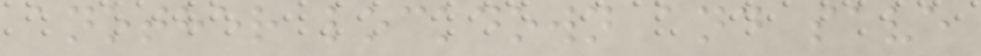another lockdown and save
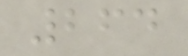264
